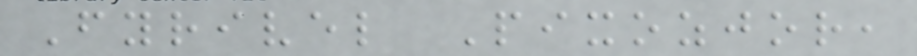Fyrivel Pixozjor,
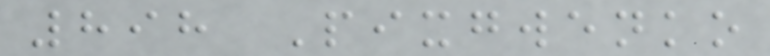898 Pixgwenko
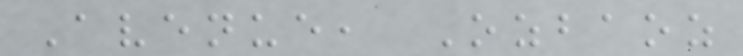Avenue, Ozbaoz
